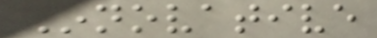Innovative
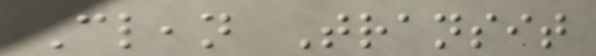Clean Transit
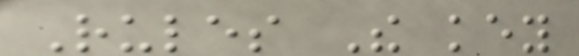Rules The key
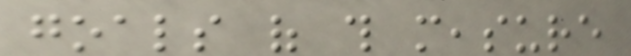goals of this measure
